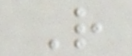R
